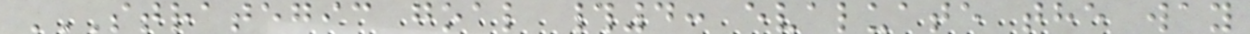STRATEGIC GOAL #4: EVALUATE THE WAY
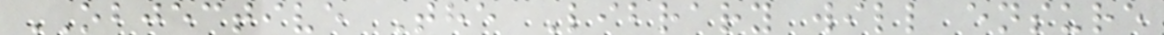OBJECTIVE The Library will ensure
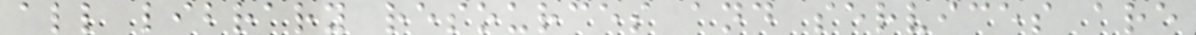all library resources and services are
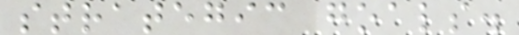strategic goals.
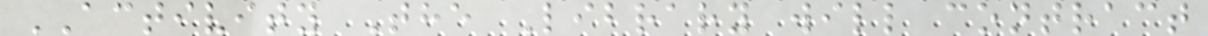ACTIVITY The Library will contract
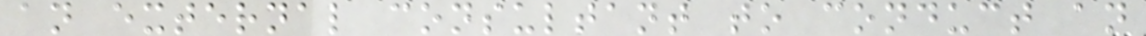an external consultant to conduct an
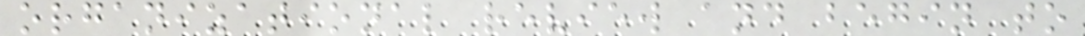organizational review and begin to
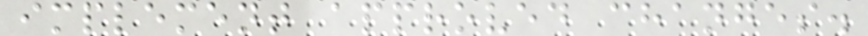implement approved changes.
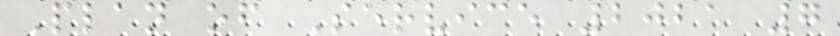Plan of Service 2021 7
